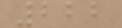222
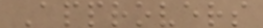Approvers
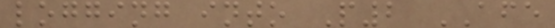logging into P2 AFE
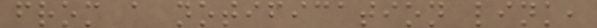from a notification link,
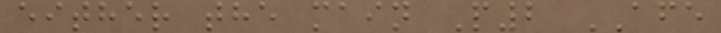either the main P2 AFE
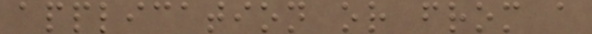application or from a
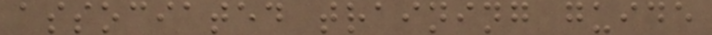associated training guide
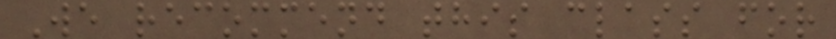We recommend this class for
